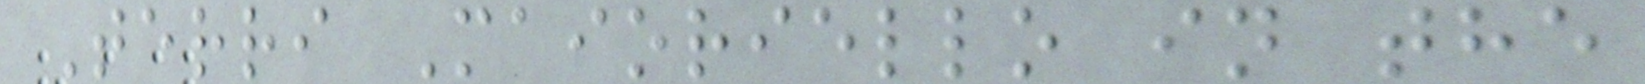Terri Maioriello in the
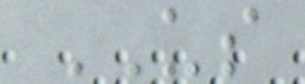US
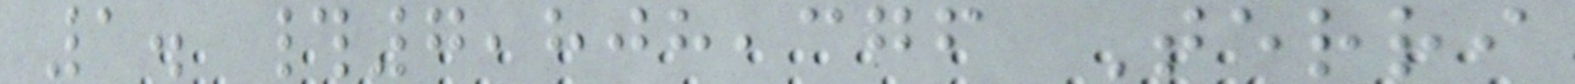1. #7,808,376 Terri
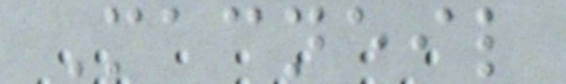Macneil
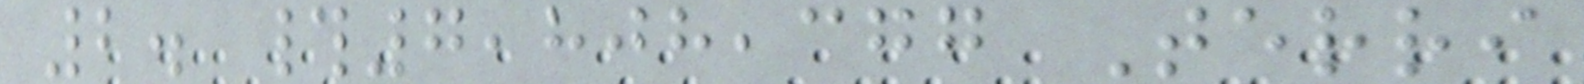2. #7,808,377 Terri
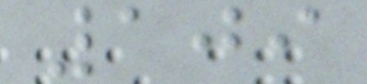109
